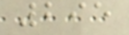295
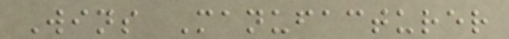Wins Manufacturer
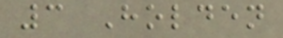3 Holden
